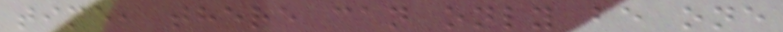time, there can only be one
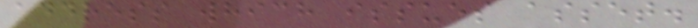address which issues asset.
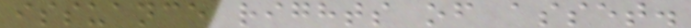issuance rights of asset.
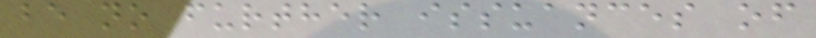be no further issuances of
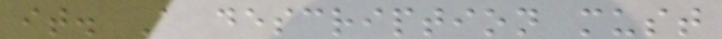it. A description must
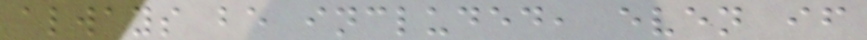always be included, even if
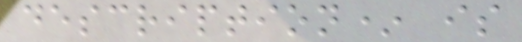description* is
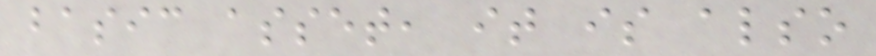basic asset, it is also
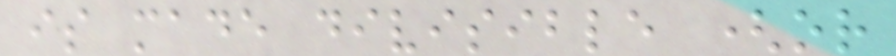is made divisible (or
